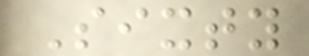Sixty
